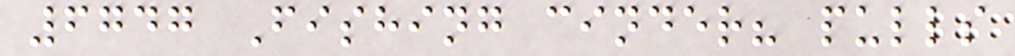6747 Fishing cinder? pulls
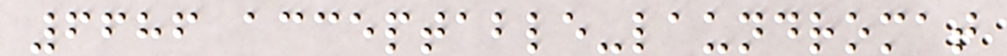6686 acceptable-laundromat
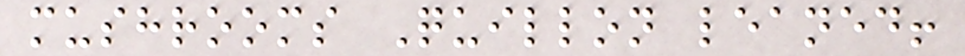mushrooms Quillon leaned!
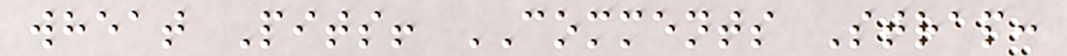wheat Pits! COMMENTS Strap:
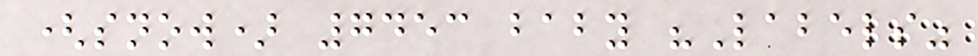(snow) 7453 baby "Labels"
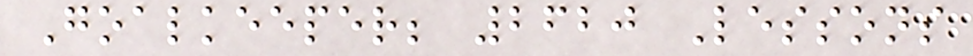Goalkeeper; 2620 Lessons
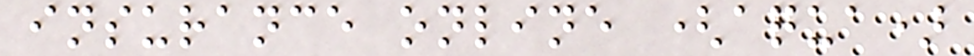insurance online (aqua)
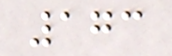173
